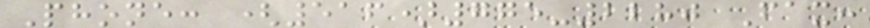Phone: (516)775-2280 Fax:
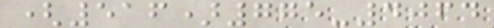(516)775-4064
